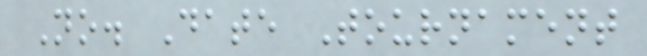No. Date Tournament
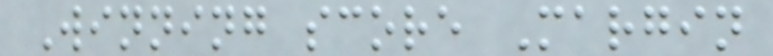Winning score Margin
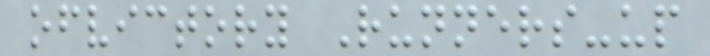ofvictory Runners-up
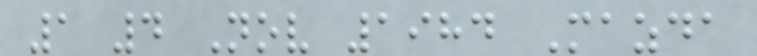1 4 Nov 1984 Mazda
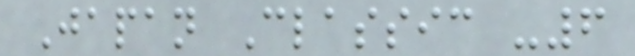Japan Classic -6
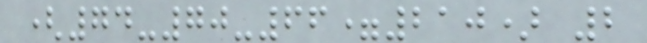(74-70-66=210) 2
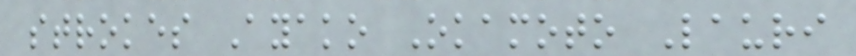strokes Ayako Okamoto Lauri
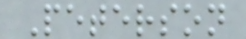Peterson
